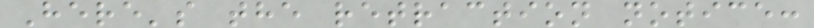Here's the retraction notice:
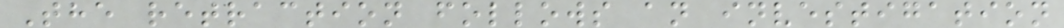The retraction follows an investigation
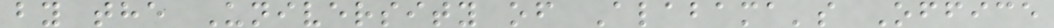by the University of Alabama's Office
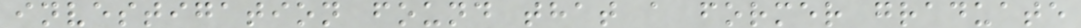investigation found that a former graduate
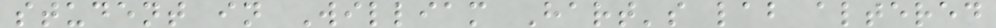student in William Hart's lab altered
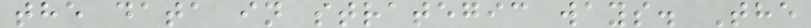the data in strategic ways. The
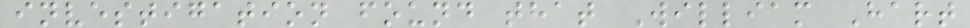investigation found that William Hart
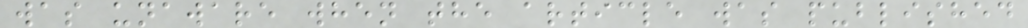was unaware when the article was published
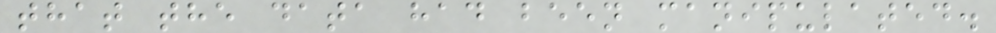that the data had been manipulated.
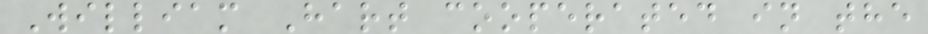William Hart cooperated in the
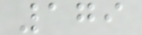179
